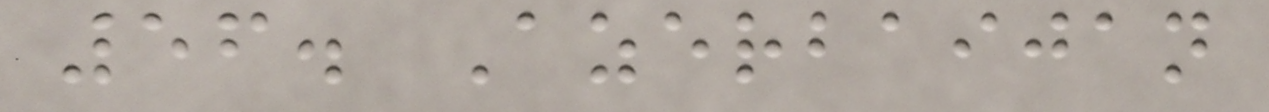56. Azerbaijan
